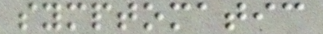symptomatic
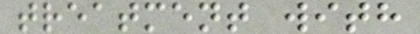treatment with
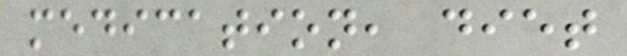medication, diet
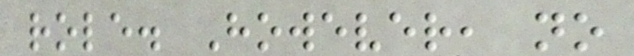role. However, no
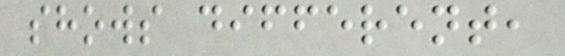shows different,
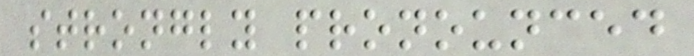strongly pronounced
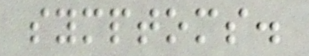symptoms.
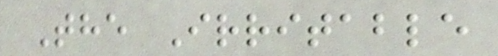The Irritable
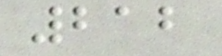212
